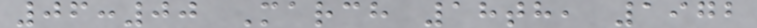06:00 March 18th, 1972
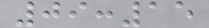09:15
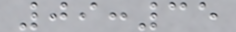09:35
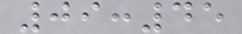09:45
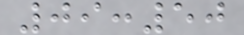09:50
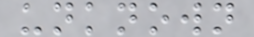unknown
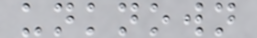unknown
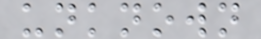unknown
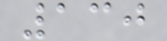130
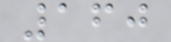160
